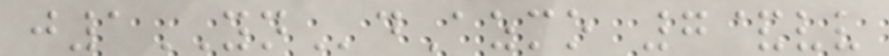j1YNdAzmo 7&vv
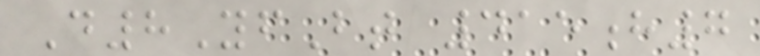D8YfBt 415h7
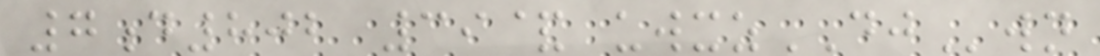7d802 39& uwxzDJwn
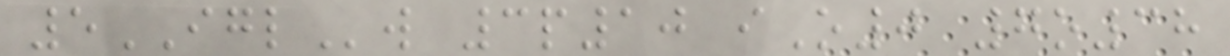5IGLw 3p10 iO0 7o38
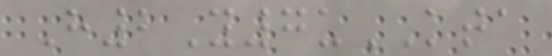H2Y7uKTA
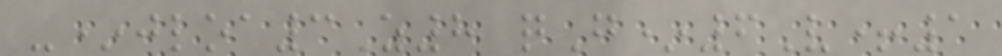-*jloa3Z8 qG*6V+1
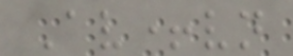Av+vn
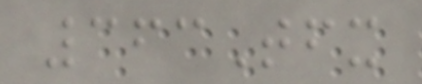363Tfx
